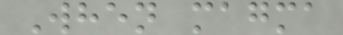When magma
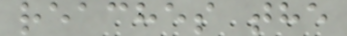reaches the
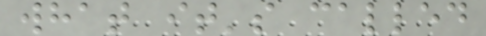what it's called
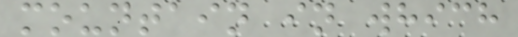mountain in which
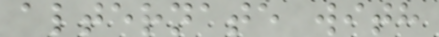alternate with
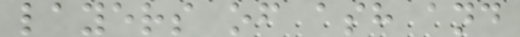layers of ash and
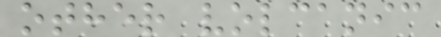other volcanic
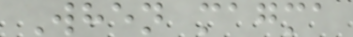When magma
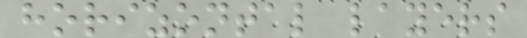horizontal layers
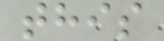this
